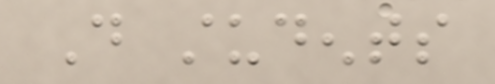Do students
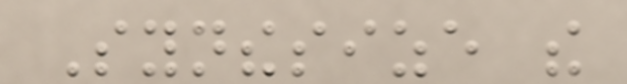Synthesize the
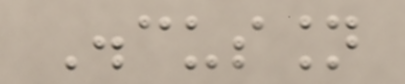Discussion
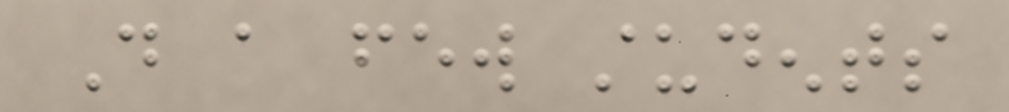Do a few students
